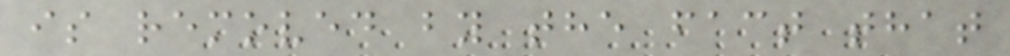is removed by the fact that
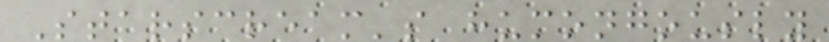Starscream's humongously
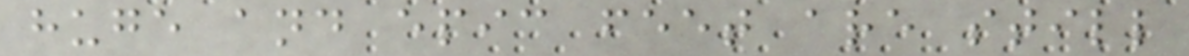huge and epic feet are still
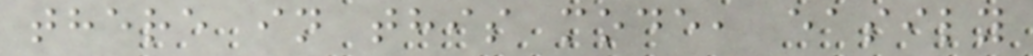there in this mode, easily
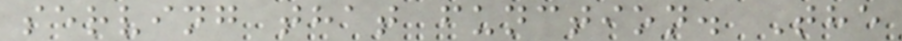serving that function. The
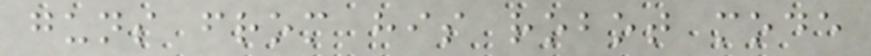guns from his robot mode
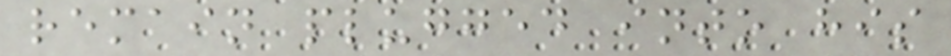remain plugged into his
